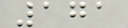171
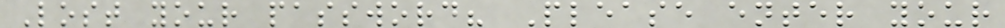Lost your password? Please enter your
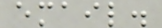email.
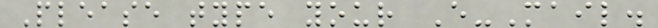Please type your E-Mail.
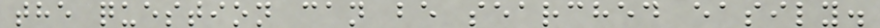the question can be searched easily.
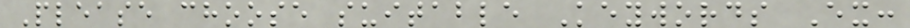Please choose suitable Keywords Ex:
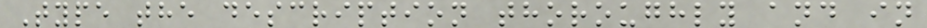Type the description thoroughly and in
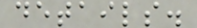details.
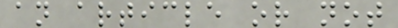an article or not
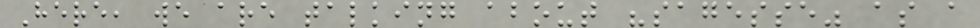Here, we are talking about "sagesse" as a
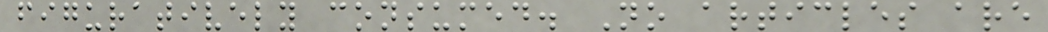figuratively consumed. No articles are
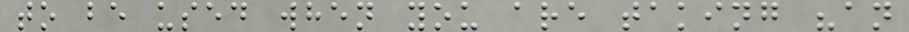to be used when you are taking "an
